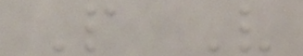P V
